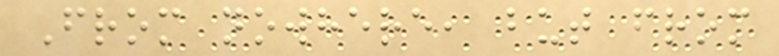From nowhere, but from
